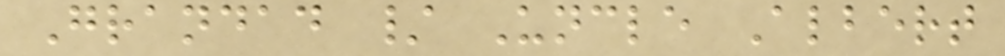Grandad / Uncle Albert
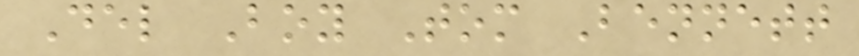Del Boy Tom Bennett
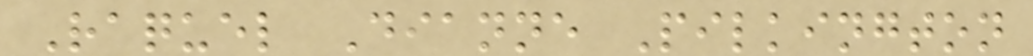Raquel Dianne Pilkington
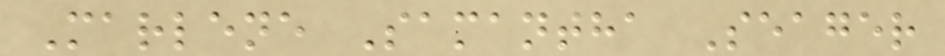Marlene Samantha Seager
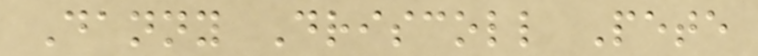Danny Driscoll Pete
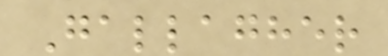Gallagher
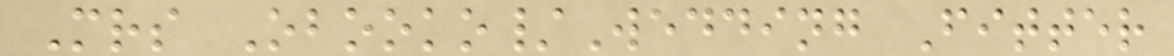Mrs Obooko/Wedding Fitter
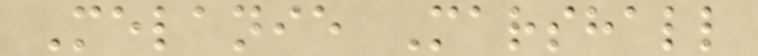Melanie Marshall
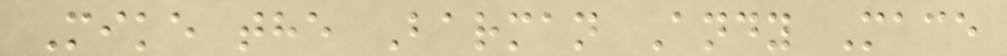Mike the Barman Andy Mace
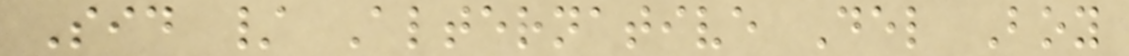Sid / Alternative Del Boy
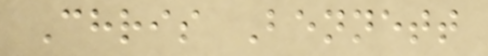Chris Bennett
